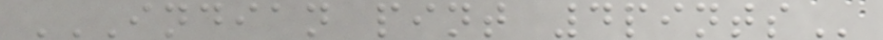INDIAN PINT 4PINTS
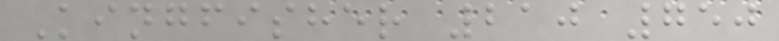Kingfisher 210 750
